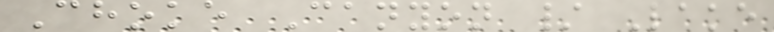Choke Canyon / Lake
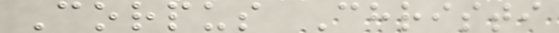Corpus Christi
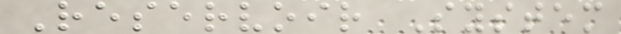Reservoir System
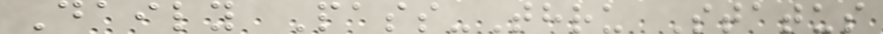Daily Pass-Thru Status
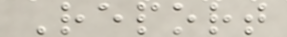Report
